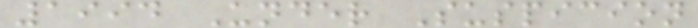1994 Under Suspicion
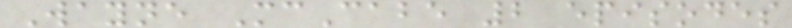Wayne McCabe 2 episodes
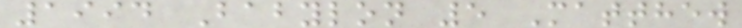1994 Babylon 5 Matthew
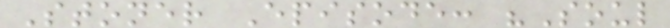Stoner Episode: "Soul
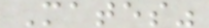Mates"
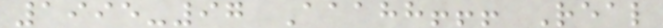1995-97 Aaahh!!! Real
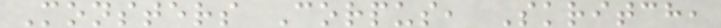Monsters Corpus, Skritch,
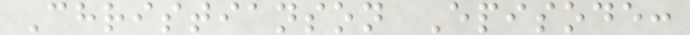Christianson Episode:
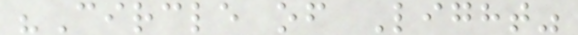"Circle of Light"
